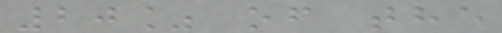20% of the
